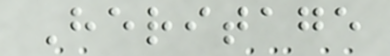Heritage
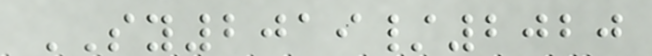SY2019/2020
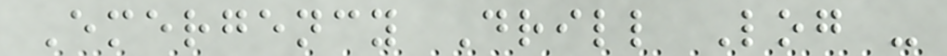Emergency Drill Log -
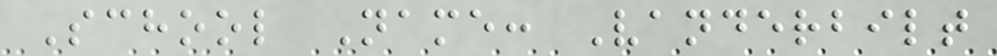School Name: Vanderbilt
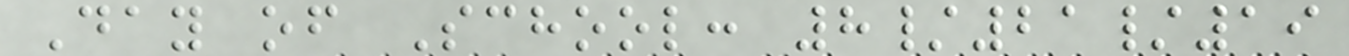Day of School: 8/21/19
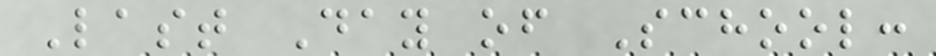Last Day of School:
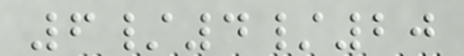6/4/20
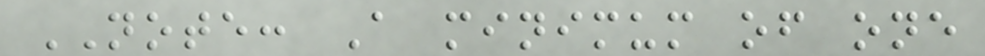NOTE: A minimum of one
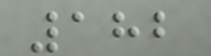182
